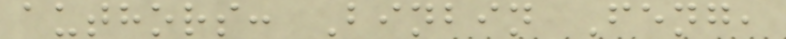authors: Binbin Feng,
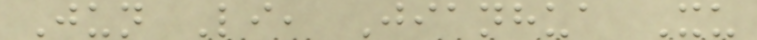Jun Li, Jianhua Xu
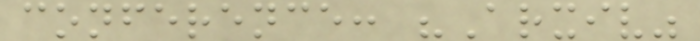conference: "Arxiv"
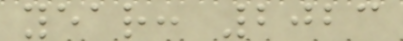year: 2023
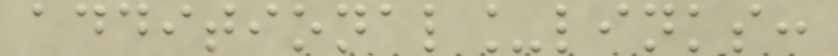additional_links:
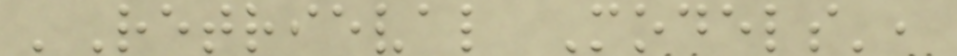'Retrieval Models',
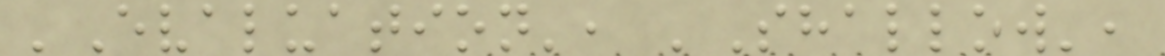'Evaluation', 'Shallow',
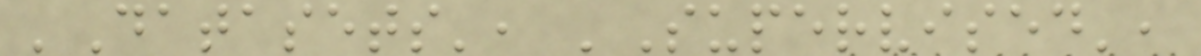'Datasets', 'Supervised',
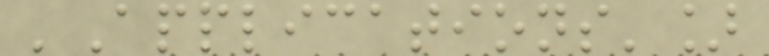'Applications']
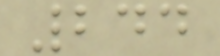244
